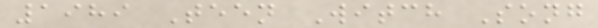1989 Teen Witch Song
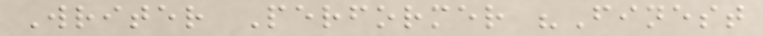Writer Performer "Finest
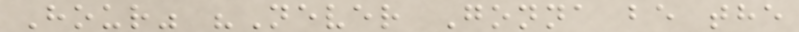Hour" "Never Gonna be the
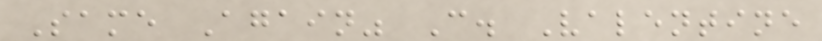Same Again" C. Valentine
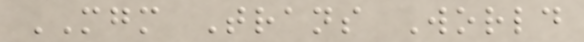MGM Trans World
